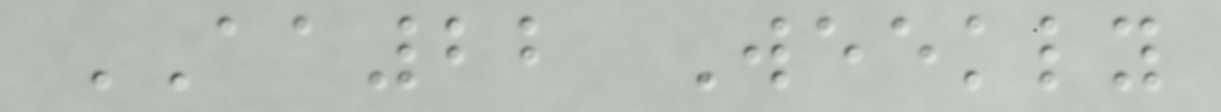AA22 Weekly
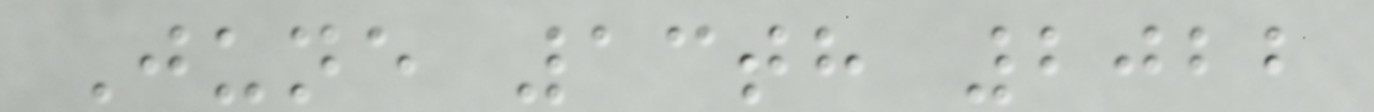June 13th 2022
